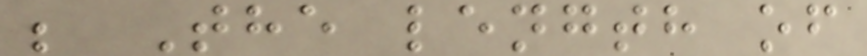; The length of
